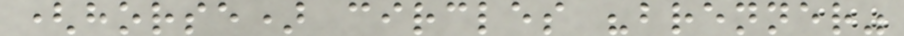(horse) circles "brenner"
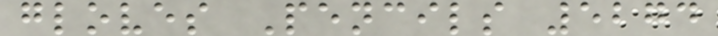gloves Pencils 5274
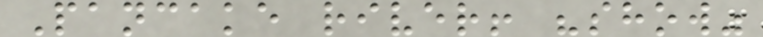Pancake river! "show"
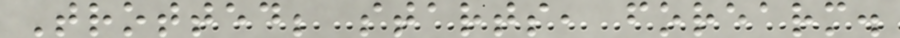Trotted; starts, forearm.
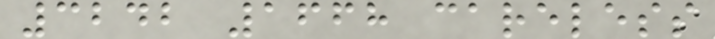3242 1668 careless
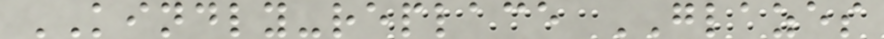KINDLY-replace GLAZES
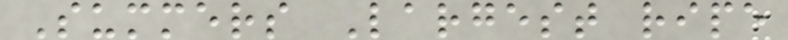Summers Largest ripe
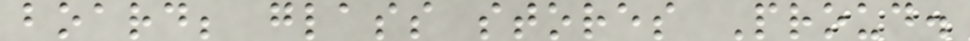board; glass stores Proud.
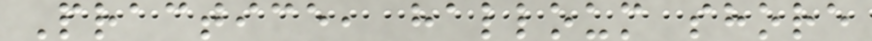Practice, halloum shore
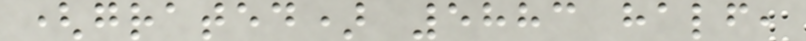(grated) 5883 half,
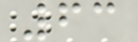63
